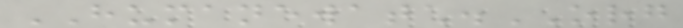HUMANEWATCH.ORG
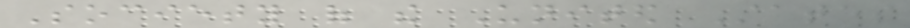Society of the United States
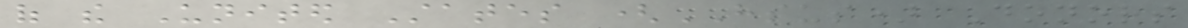of the United States (HSUS) Donors
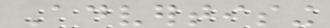Advertising
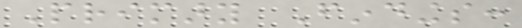Primary Findings:
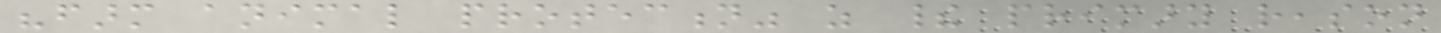"farm animal protection" as their primary reason
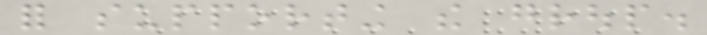for supporting the group.
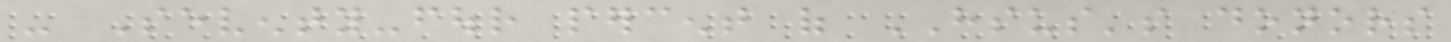- Seventy-four percent of HSUS's donors
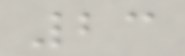23
